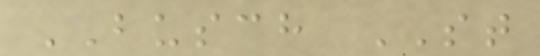BUSCH ST
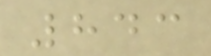843
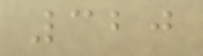320
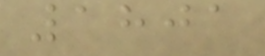1801
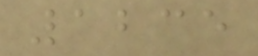1235
